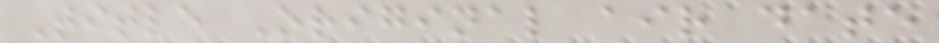Title Original air date
